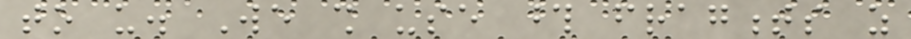to us. We shall use those fragments as
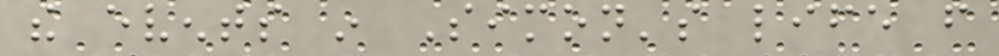the events in Simon's life from
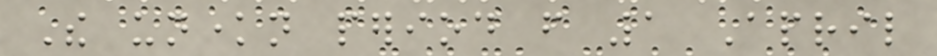The unknown period from 1 April
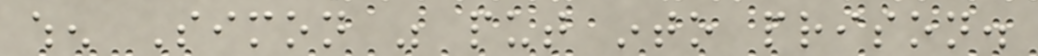when Simon was put into prison.
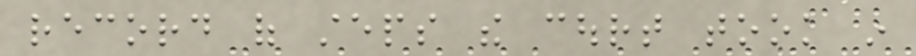record of steps the court took in
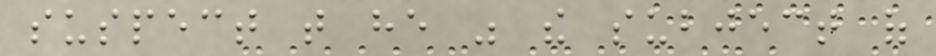suspect that he was the subject of
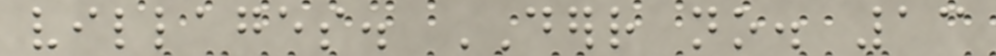villages. DERR no. 13
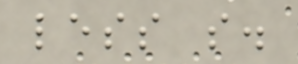less so.
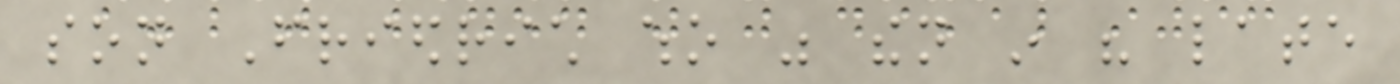son Friedrich who was then in his late
